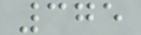375
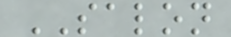SALON
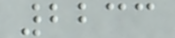2233
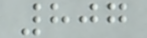807
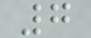7
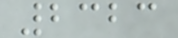2323
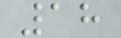18
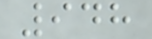948
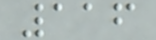116
